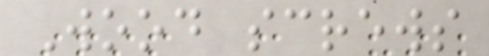Wood screws
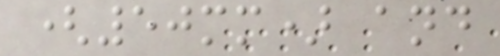(50mm) and
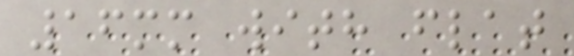16mm with flat
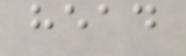head
